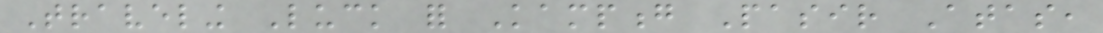Traveling Luck for Kampong Pasir Atas,
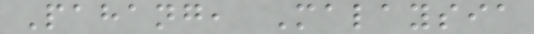Pahang, Malaysia
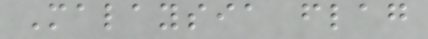Malaysia flag
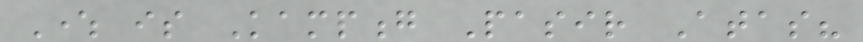Where is Kampong Pasir Atas?
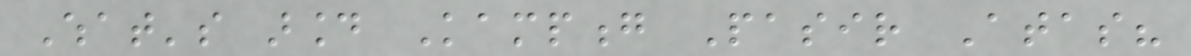What's around Kampong Pasir Atas?
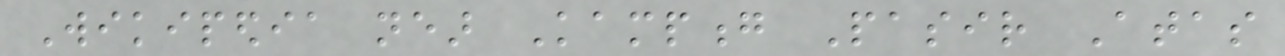Wikipedia near Kampong Pasir Atas
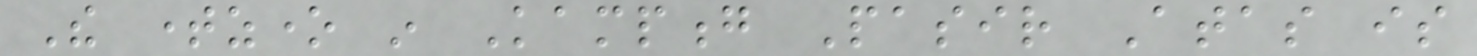The timezone in Kampong Pasir Atas is
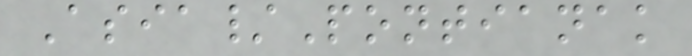Asia/Pontianak
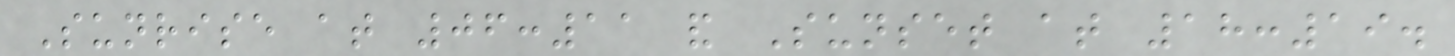Sunrise at 06:11 and Sunset at 18:19.
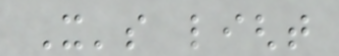It's light
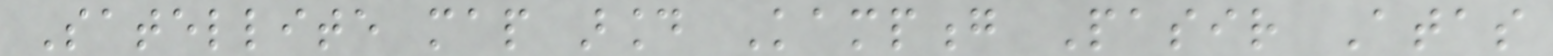Satellite map around Kampong Pasir Atas
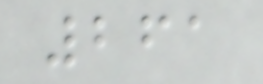261
